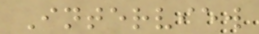Interview
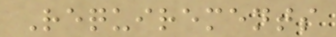Requirements
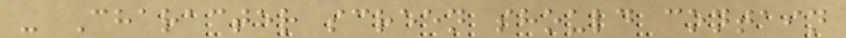- Character screen should contain
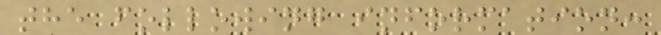the following information:
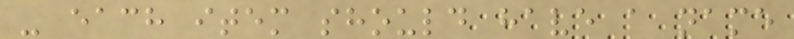- each item should have a name
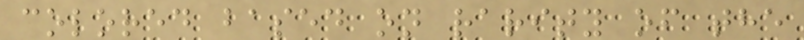colored based on rarity of the
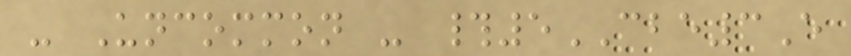- Uncommon - #5CBE3E
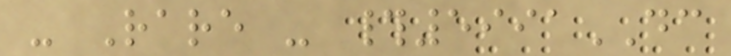- Rare - #5991DC
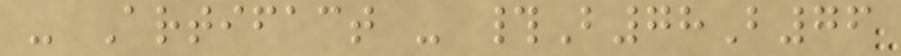- Artifact - #B78B76
